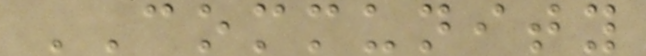COMMUNITY
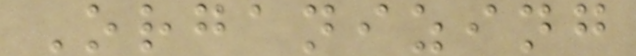Organizing
